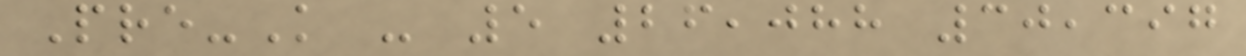Pre-K - 5 26,088 30,397
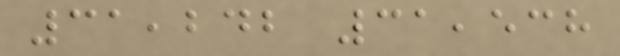31,242 31,538
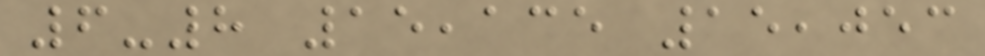6-8 15,135 15,053
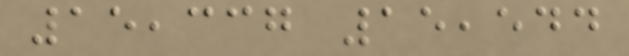15,337 15,544
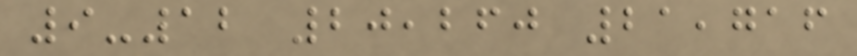9-12 20,260 21,716
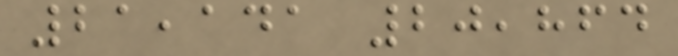21,141 20,864
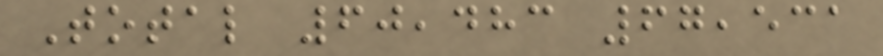Total 60,483 67,531
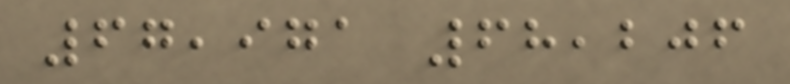67,971 68,206
